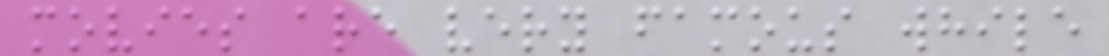movies are very famous while
